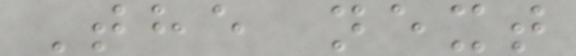The next
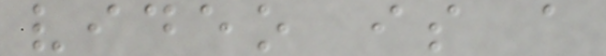video is a
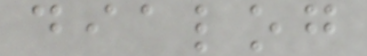dialog
